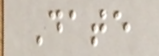Date
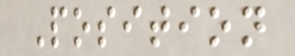Position
